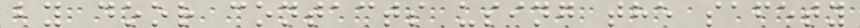by door contacts using the safety
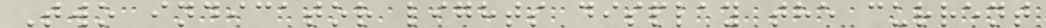Two indicator lights display the current
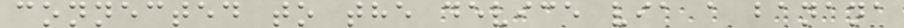connected to the device via a banana
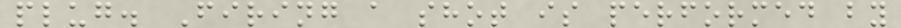plug. Firing a shot is performed by
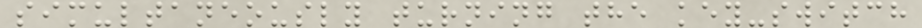simultaneously turning the key-switch
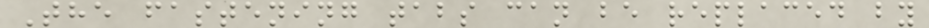The fastening tabs can be replaced by
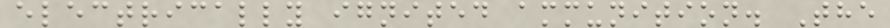electrically ignited ammunition. The
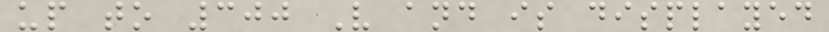up to 300 V and is displayed
